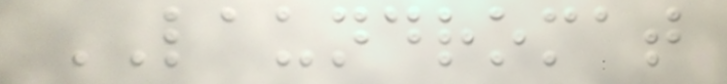LAUNDROMAT
